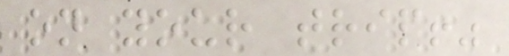on your trip!"
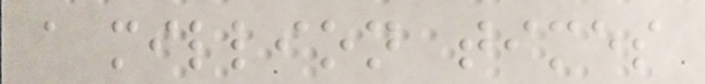a million times
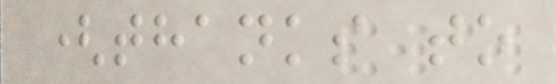(thanks to
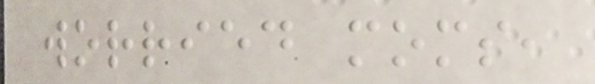worried moms,
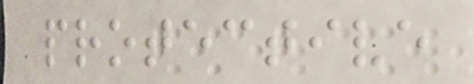protective
